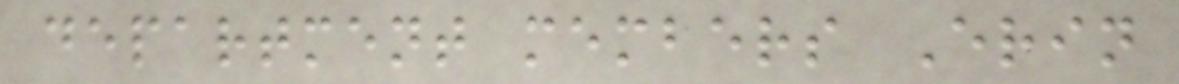department members Erin
